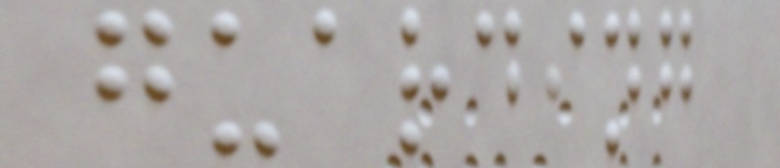guarding
